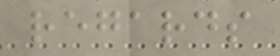regards
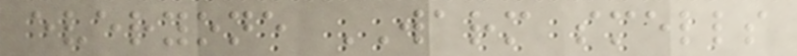everyone WARM smells
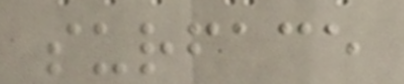surface
